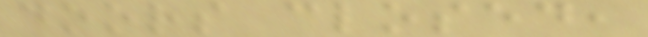doors closed,
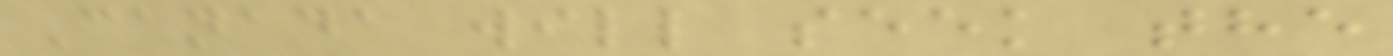Canada will seek the
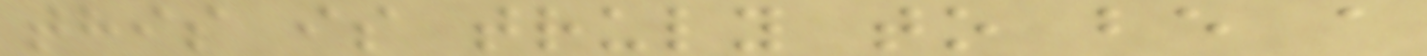this is truly to be a
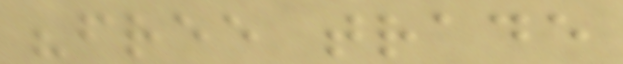"free trade
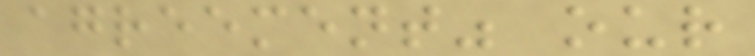agreement" our
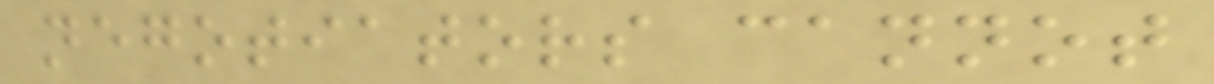negotiators cannot
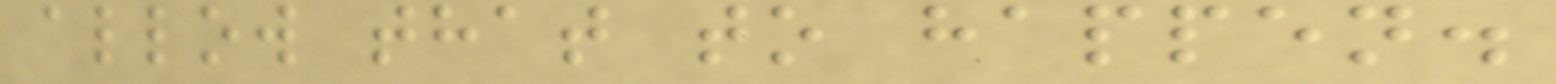allow that to happen.
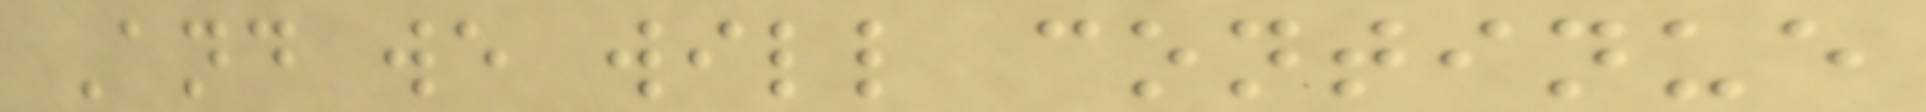And we will continue
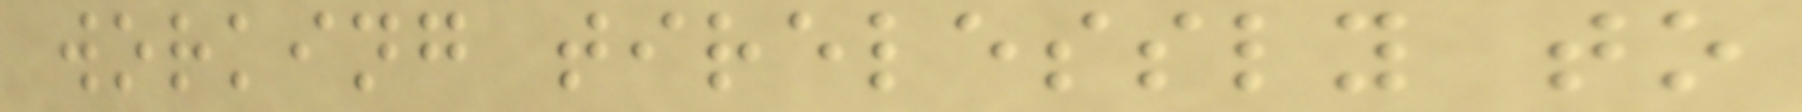working tirelessly to
